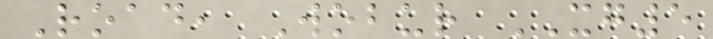Road, Wobur XG5
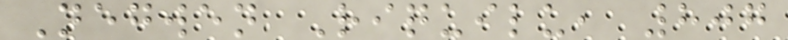Negwen Riquilu, 807
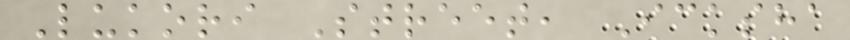Lukori Street, Icksha
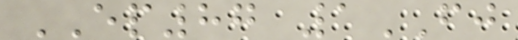EP87 1FJ
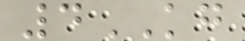4KG
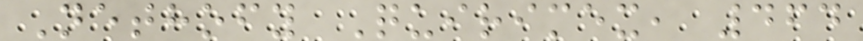Nethofy Quirimex, 464
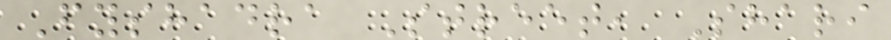Fyshadra Street, Shari
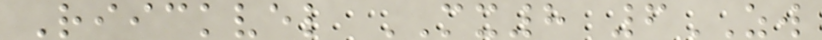Riickvel MX8 6ZW
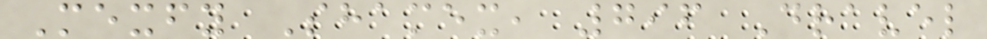Mexfy Shamex, 796 Dravel
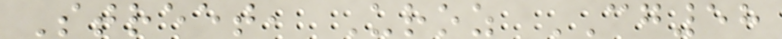Street, Uroz CG58
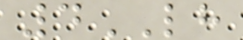4LH
